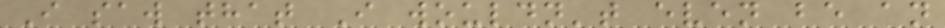I saw that I wouldn't even be an
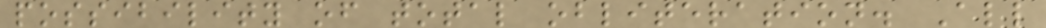possibility of total obliteration. All
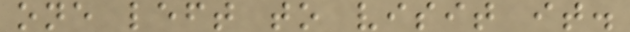one left to visit it.
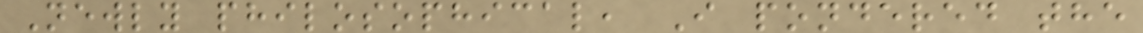Newly philosophical, I pondered the
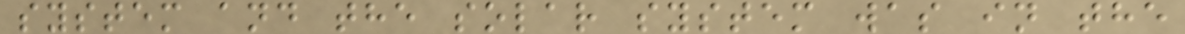system and the solar system was in the
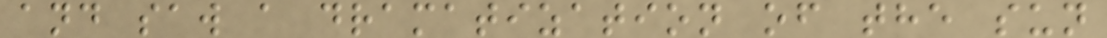and saw a dramatization of the sun
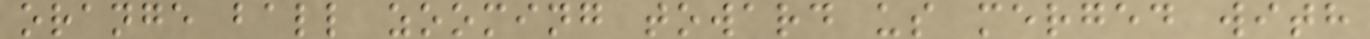orange ball zooming toward us merged with
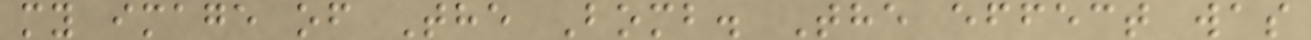my image of The Bomb. The effect was
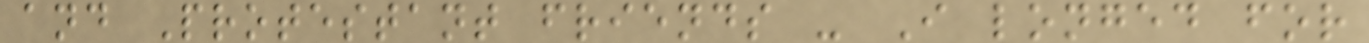and Protestant friends - I longed for
